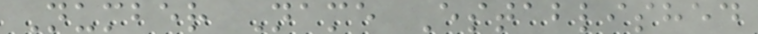Number Name Established
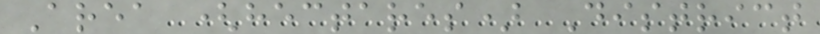Area (hectares) District
